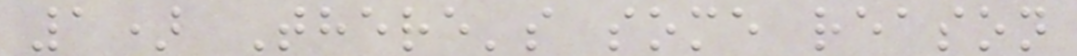1) There's some reason
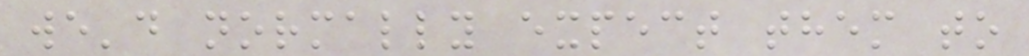we'd normally expect them to
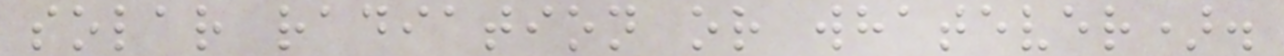solar radiation or whatever).
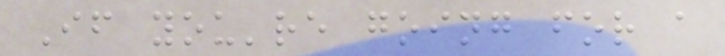If you're going for a
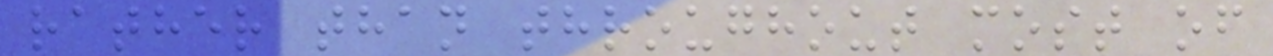rather than throughout most of
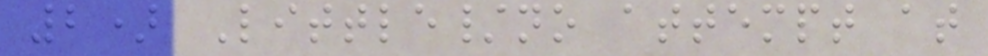2) Little/no attempt at
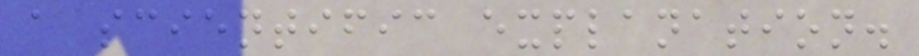a scientific explanation.
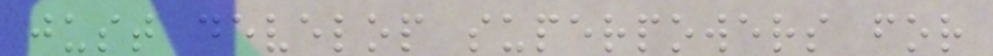just develop superpowers for
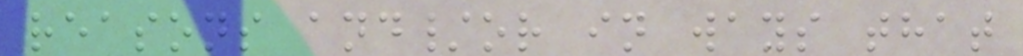reasons and/or in ways that
